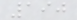190
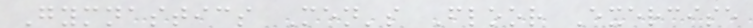Gymnastics Men's Floor Exercise
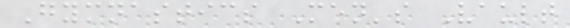Gymnastics Men's Vault
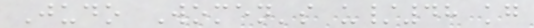Judo Women's u/48 kg
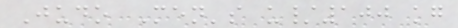Judo Men's u/100 kg
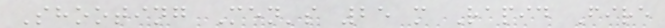Shooting Men's 25 m Rapid Fire
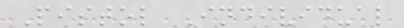Pistol Individual
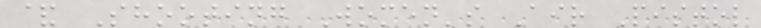& Shooting Women's Air Pistol
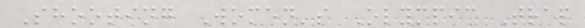Shooting Women's Olympic Trap
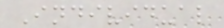Individual
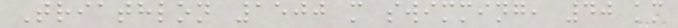Triathlon 1500 m swimming, 40 km
